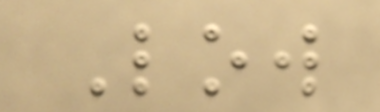Low
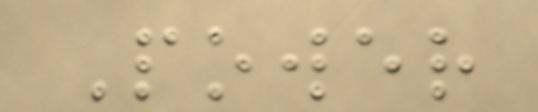Power
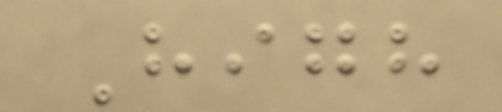High
